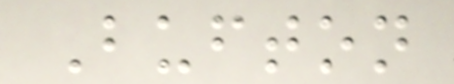Bufton
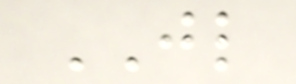JL
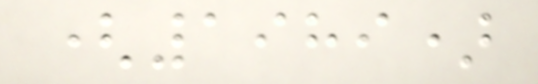(1989)
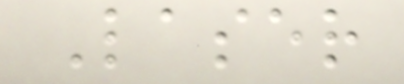Laser
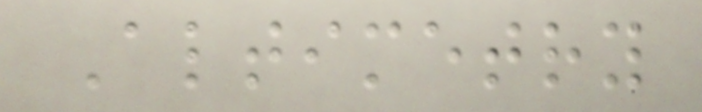Altimetry
